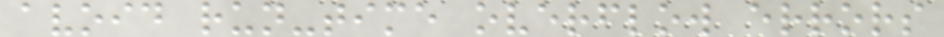avoid run-time overflow errors
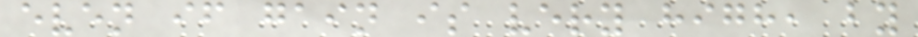even if gain is very high, by
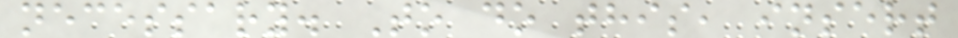necessary. To do this, insert
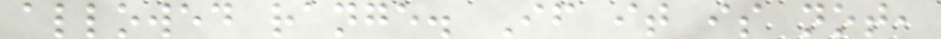allowed range. If it is not,
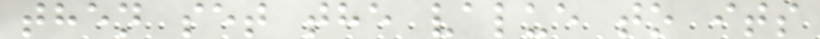then set the value to its
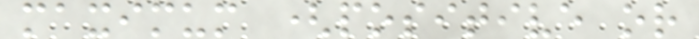maximum (positive or
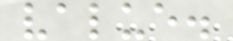value.
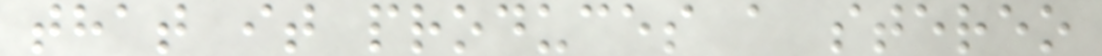that it produces a stereo
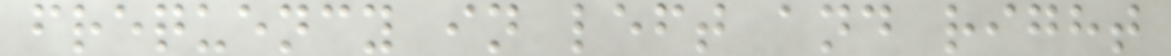frequency in left and right
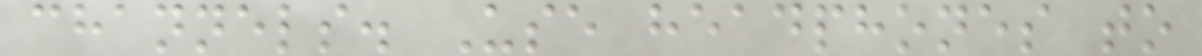channels. Use headphones to
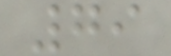79
